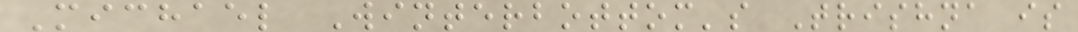Michael Winterbottom's Trishna is
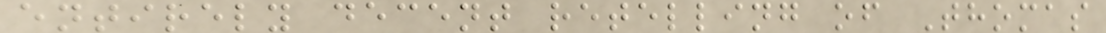entirely decent retelling of Thomas
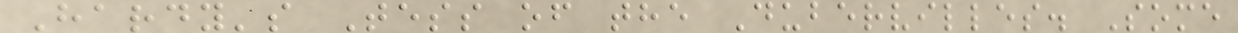Hardy's Tess of the Dubervilles. Some
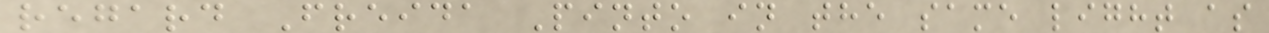regard Freida Pinto in the same light as
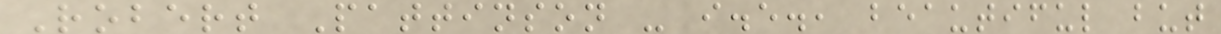Robert Pattinson - i.e., beautiful but
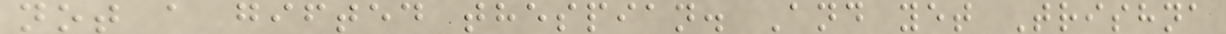not a gifted thespian. And yet Trishna
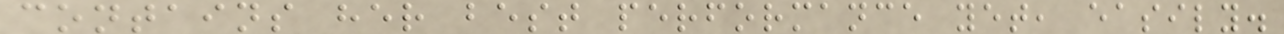contains her best performance yet, easily.
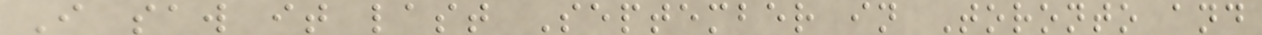I saw it last September in Toronto and
